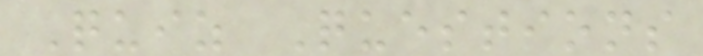Quiz Questions
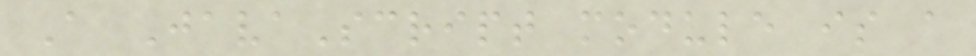A JavaScript module is a
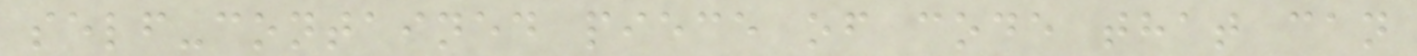self-contained piece of code that can
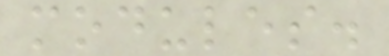modules.
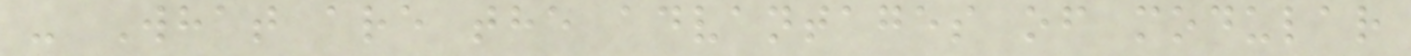- What are the advantages of modular
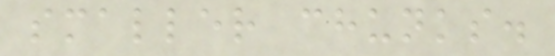smaller chunks.
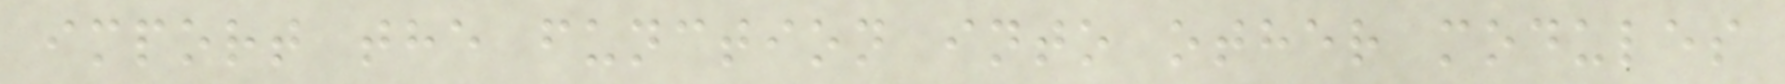import the function into other modules
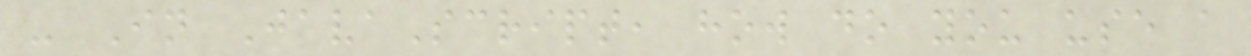- In JavaScript, how do you use a
